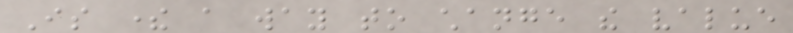Is there a way to change the value
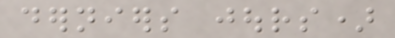derniers jours)
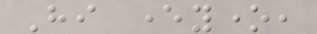Hi everyone,
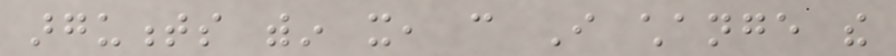arguments within it, can I change the
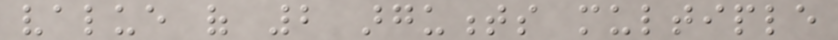value of 2 arguments multiple
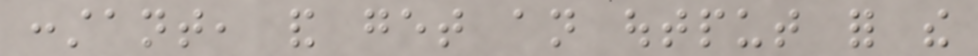constant, and get an output for the
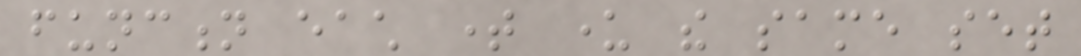function each time under the same set
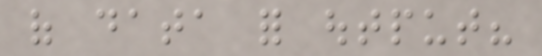of data for output?
